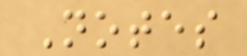Notes
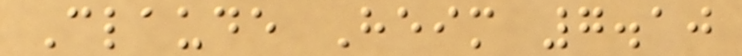Claude Heim 7.10
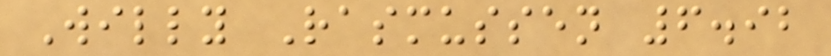Willy Rasmussen 6.92
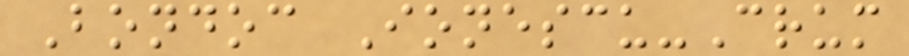Bondoc Ionescu-Crum
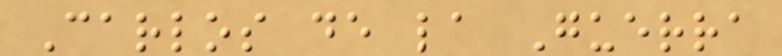Carlos de la Guerra
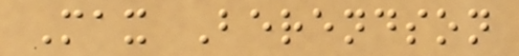Max Berendson
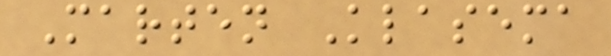Marten Klasema
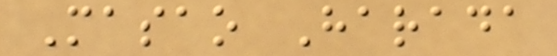Masao Harada
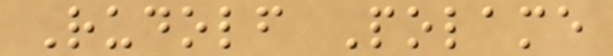Rudolf Polame
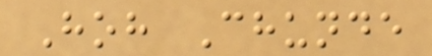Hoh Chunde
